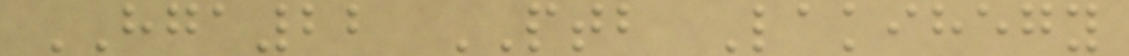HGA22 PTB Lakihegy
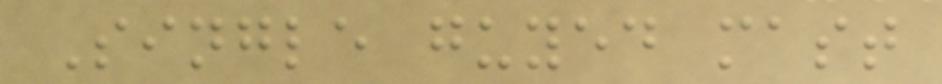Single guyed mast
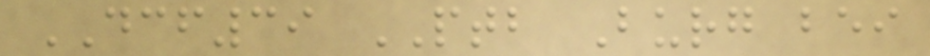DCF39 PTB Burg bei
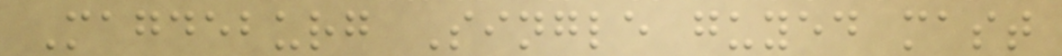Magdeburg Single guyed mast
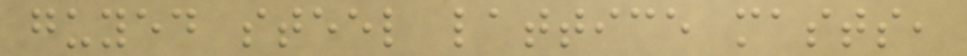guyed steel lattice masts,
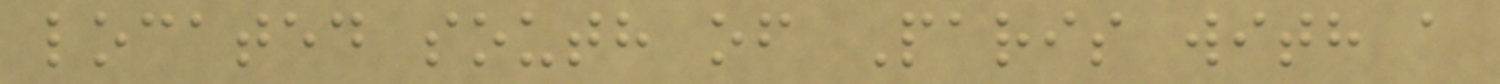located south of Paris with a
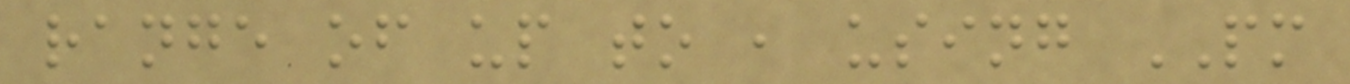range of up to , using PM
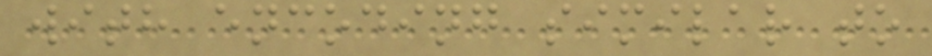with encoding similar to
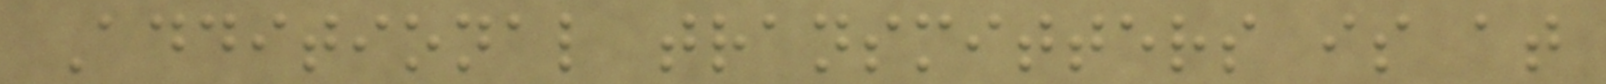Additional transmitters is at
